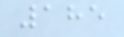185
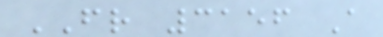FR 3156 A
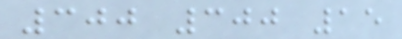300 300 15
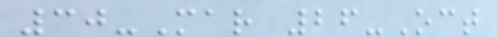30-Mar 26-Oct
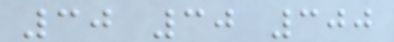30 30 300
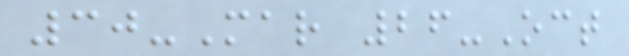30-Mar 26-Oct
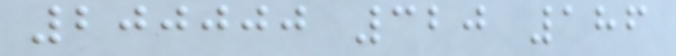200000 320 186
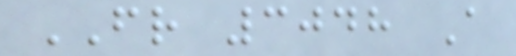FR 3048 A
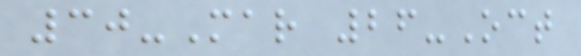30-Mar 26-Oct
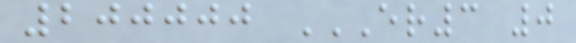200000 ER3 0
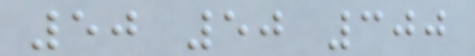50 50 300
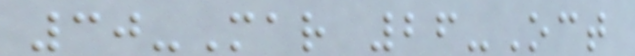30-Mar 26-Oct
